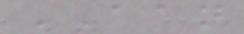AAN
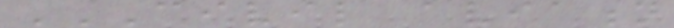CIVIL AVIATION
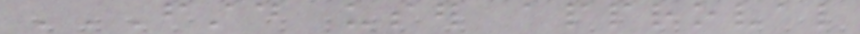FSTD USER APPROVAL
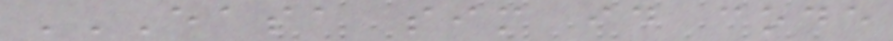EASA SIM ID CODE
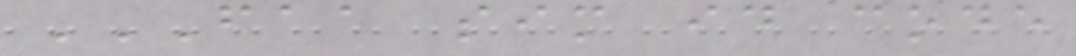FAA SIM ID CODE
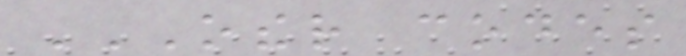OTHER CODES
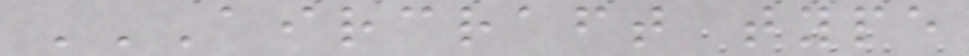AIRCRAFT TYPE
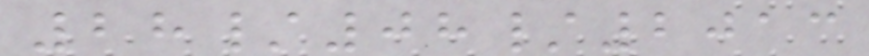28/08/2013
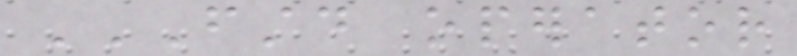FSTD OPERATOR
